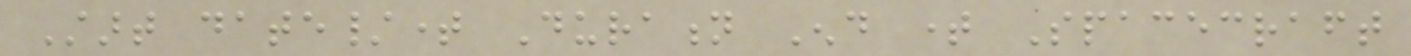Start date/time Duration End time Spacecraft
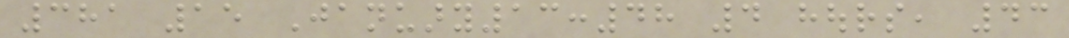381 15 January13:48 4 hours, 43
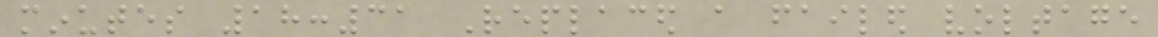minutes 18:31 Replaced a failed voltage
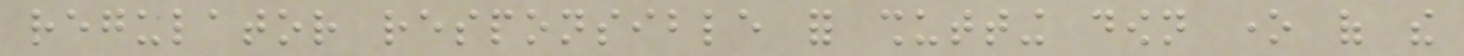regulator responsible for shutting down one of the
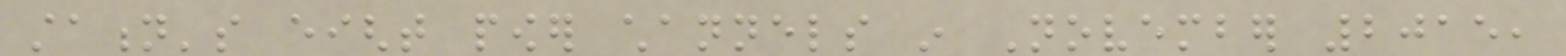station's eight power channels in November 2015,
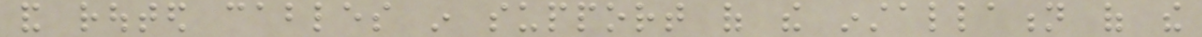and routed cables in support of the installation of the
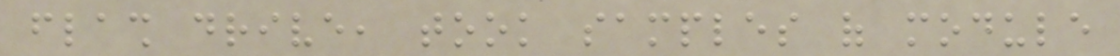flash drive, took samples of module
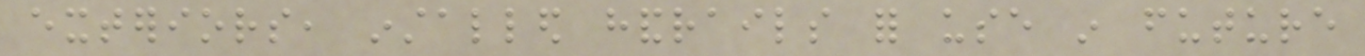exteriors, installed handrails for use in future
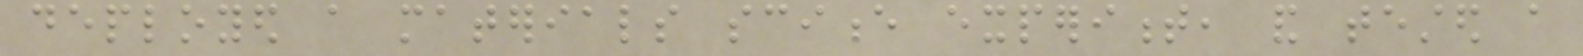deployed a materials science experiment, and tested a
